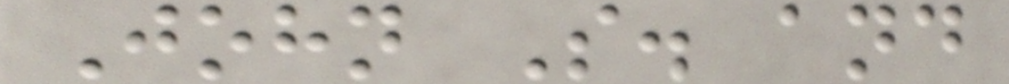John S. and
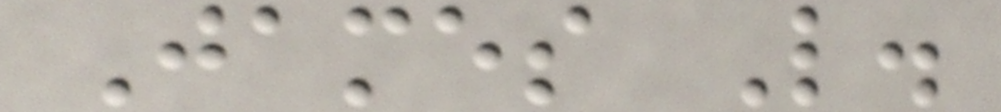James L.
